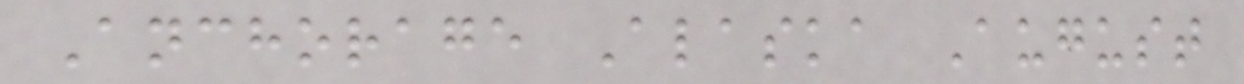Anchorage Alaska August
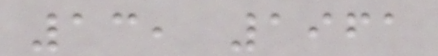13, 1961
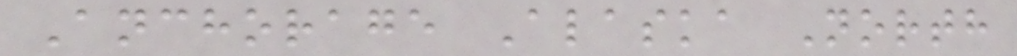Anchorage Alaska North
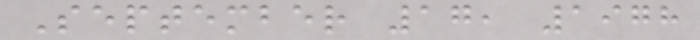September 17, 1978
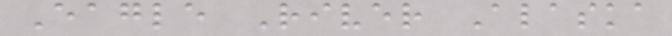Eagle River Alaska
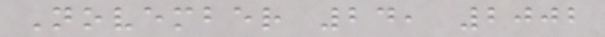November 24, 2002
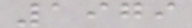1979
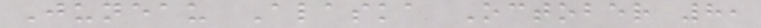Juneau Alaska October 8,
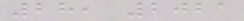28, 2021
